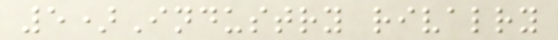5)Industry rivalry
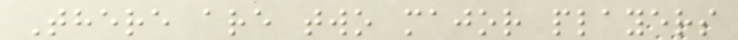There are two major players
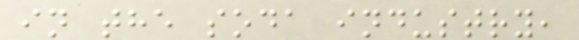in the soda industry,
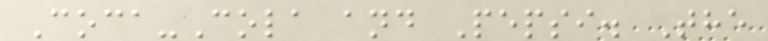Coca-Cola and Pepsi. The
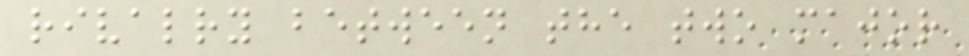rivalry between the two major
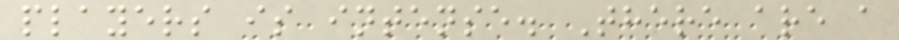players is intense. There are a
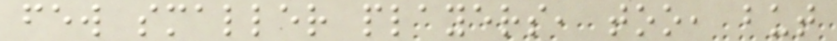few smaller players, too, but
